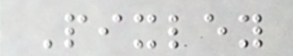Pixley
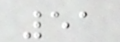51
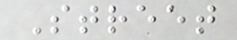Street
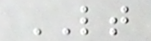LT
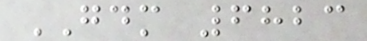GDM 6823
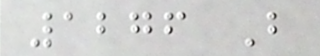1276 B
